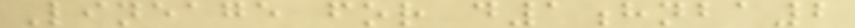Lineage for d1hnba2
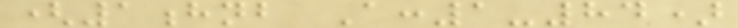(1hnb A:1-84)
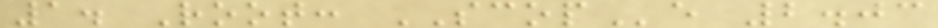1. Root: SCOPe 2.03
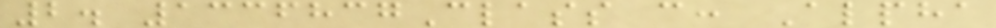2. 1336837Class c: Alpha
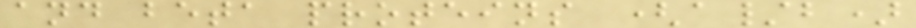and beta proteins (a/b)
